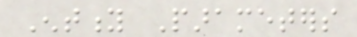Entity Parameters
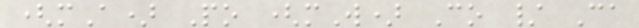(mA) Po (mW) Co / Ca
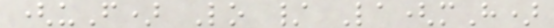(uF) Lo / La(mH)
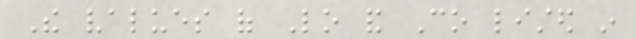The values of Lo and Co listed in
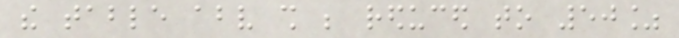the table above shall be reduced to 50%
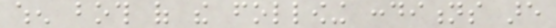when both of the following conditions are
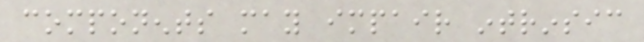components may impair intrinsic
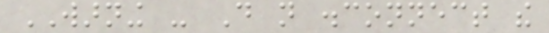WARNING - Do not disconnect the
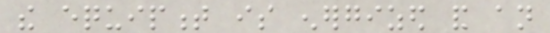the equipment is energized and an
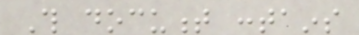This document contains
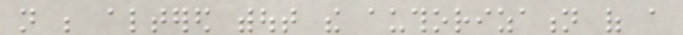not be altered without the authorization of a
